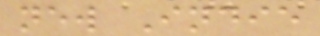new Indie
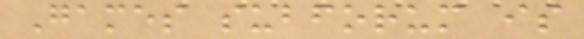Games subforum is
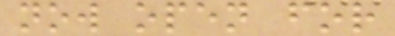now open for
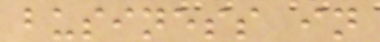business in
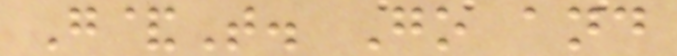G&T. Go and
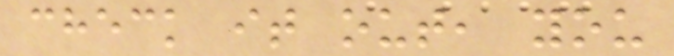check it out, you
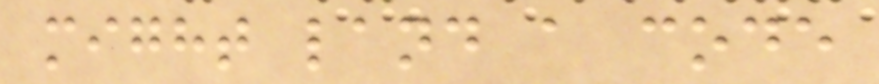might land a code
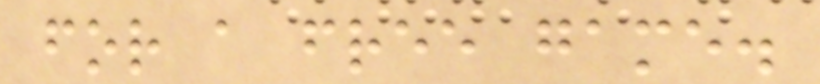for a free game.
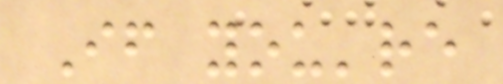If you're
